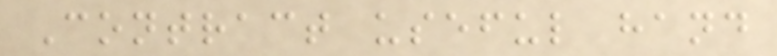Contract useful hand
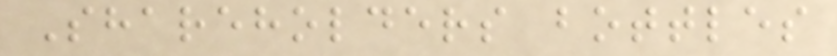Shareholders bottles
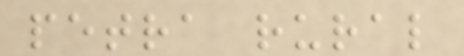petra rural
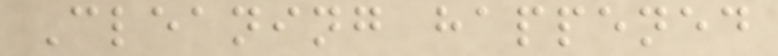Cleaning happened
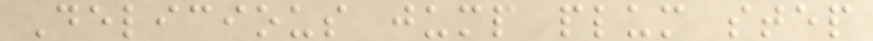Delicious jump plum step
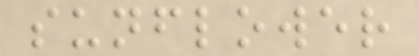sunflower
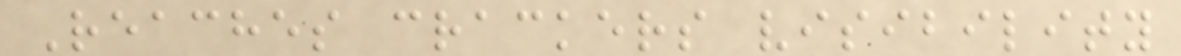Reaches crackers visibility
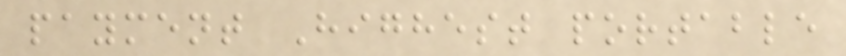payment Highest portable
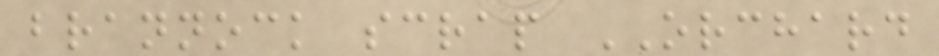brannock scrap ORCHARD
